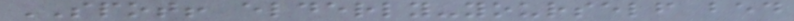SPOT! elderly-yourself bed
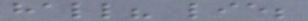hall? lie;
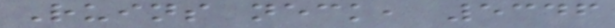Ruins neck, 5346
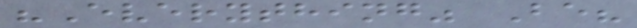"Everything" Be?
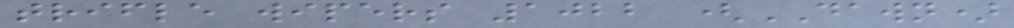trifle wipers 1022 (DAWN)
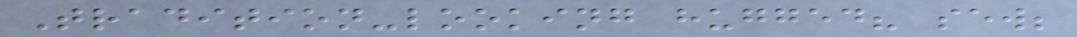Tradition-looking hugged? sew;
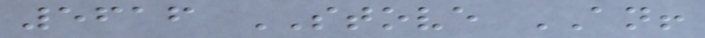5616 STOVE AN!
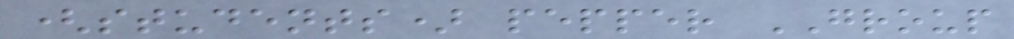(students) pepper GROUP
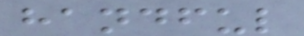handful
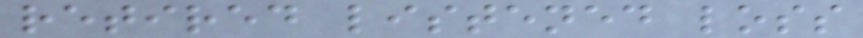retired listened loss
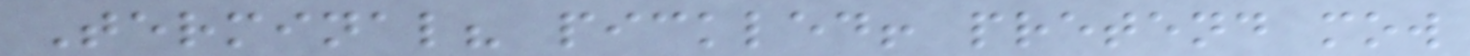Terminal? pickled! pretend mow
